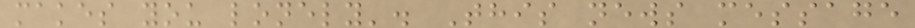makes you lonely'. This news message
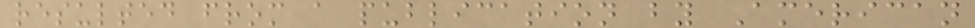resulted from a publication by American
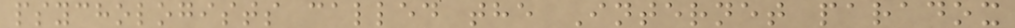psychologists called the Internet paradox
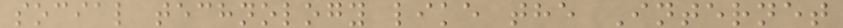social technology like the Internet
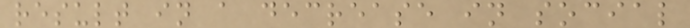result in a decrease in social
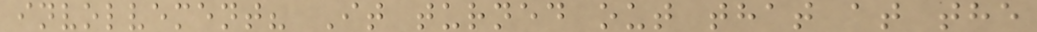involvement? It turned out that at the
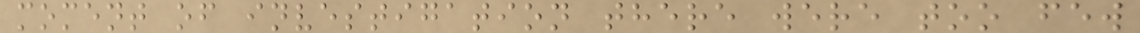moment of investigation there were too few
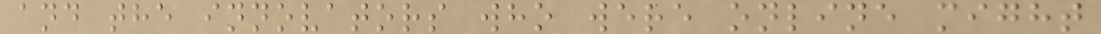and the innovators who were online might
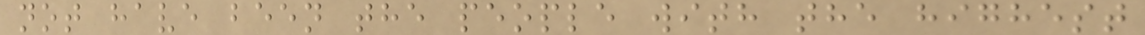not have been the people with the highest
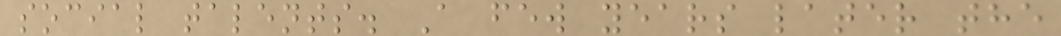social talents. A few years later the
